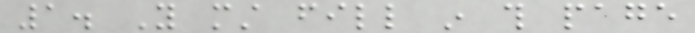1. You must fill in this page
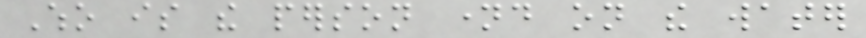Who is the person named on the water
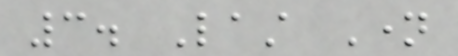3. Last Name
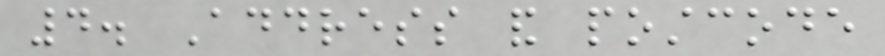4. Address and postcode
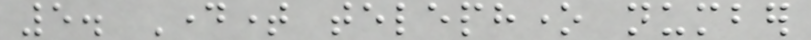5. Daytime telephone number
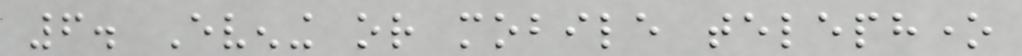6. Evening or mobile telephone
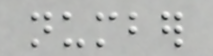number
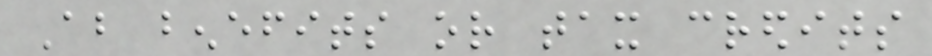About benefits or tax credits
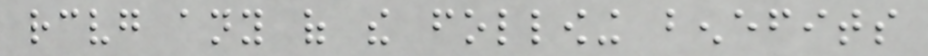receiving any of the following benefits
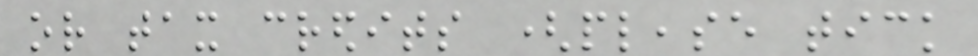or tax credits (please tick
